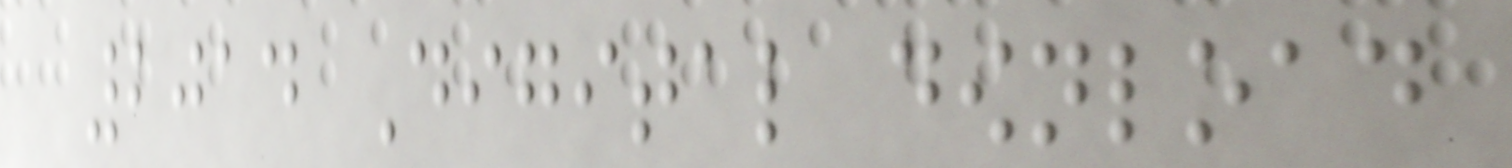2014 Digital download
